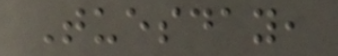Tuesday,
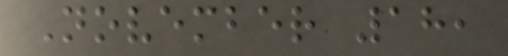November 18,
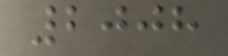2008
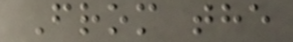From the
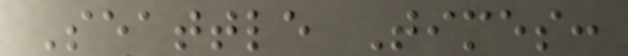Seattle Times:
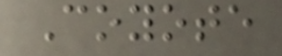Coyote
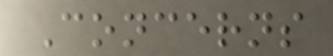Concerns
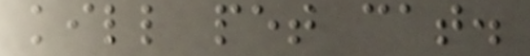kill pet cat.
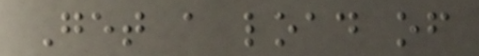Get a load of
